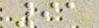91
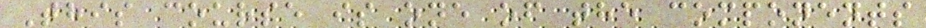This course is one of the components
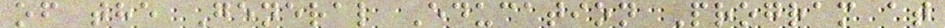of the General Education Program at
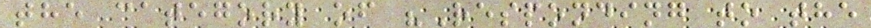the category of "Responding to the
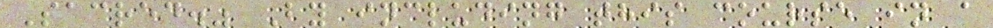Sacred." By including this course in a
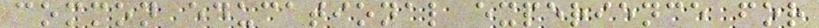common educational experience for
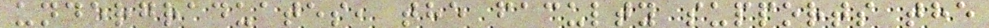undergraduates, the faculty supports the
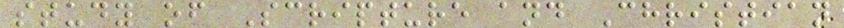study of Scripture and Christian
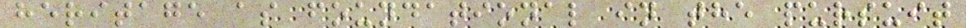heritage as foundational in the pursuit
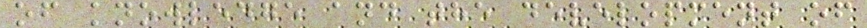of knowledge and the development of
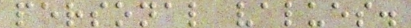personal values.
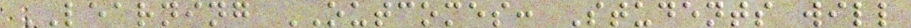LEARNING OUTCOMES: Students will
